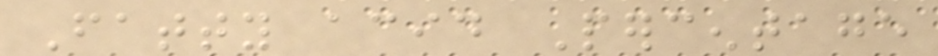Fatty acid Percentage
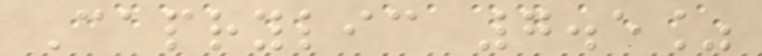Caprylic 7.5%
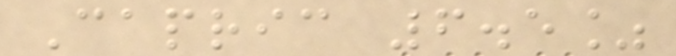Capric 6.5%
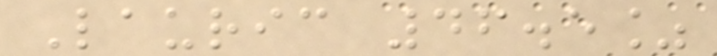Lauric 46.5%
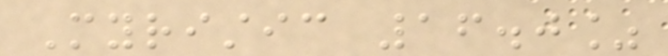Myristic 16.0%
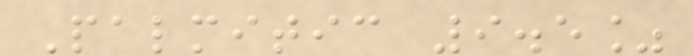Palmitic 9.5%
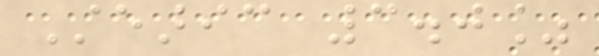Stearic 3.0%
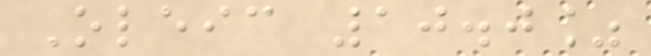Oleic 10.0%
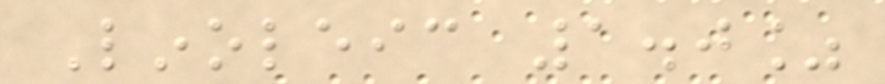Linoleic 1.0%
